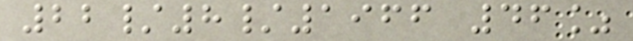22/8/1966 46%
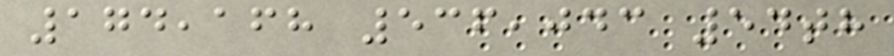174,168 536,043 54th
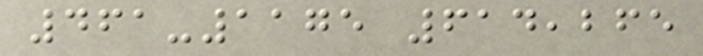461-1175 614,265
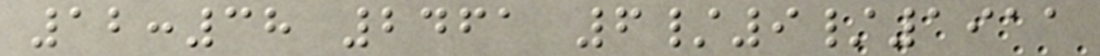12:38 2461 6/9/1911
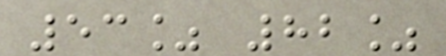53% 82%
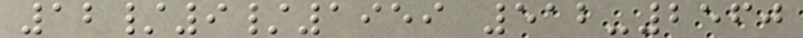12/9/1959 512-2560
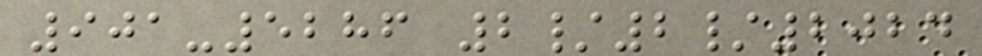901-5286 2/2/2024
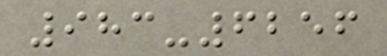983-6256
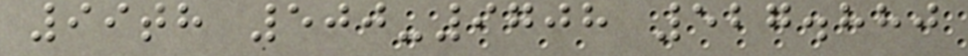99th 500-9708 527.880
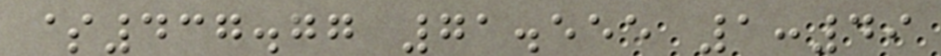$437.77 71.555 1:49
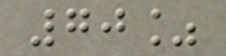70%
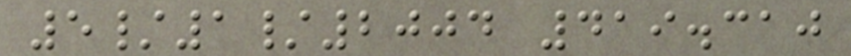5/1/2004 419.310
